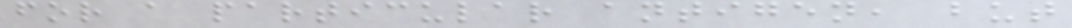for a particular antigen, but
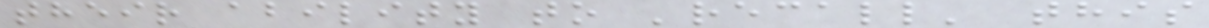their ability to 'recall' this
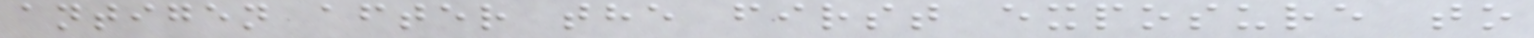antigen after the first exposure to
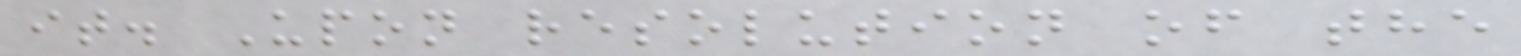it. Upon resolution of the
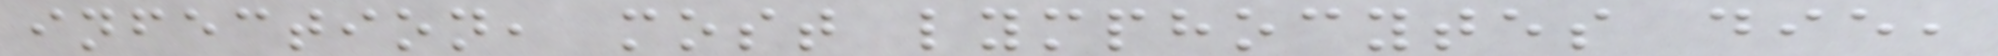infection, most lymphocytes die,
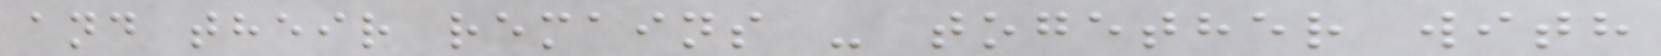and their remains - together with
